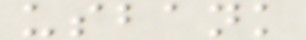usbank
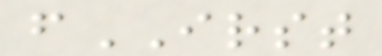fIRST
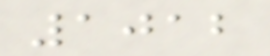1012
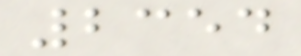2354
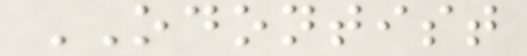ODONTIST
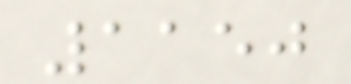1150
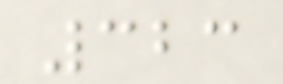323
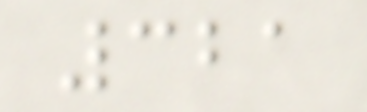321
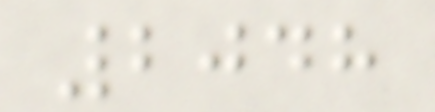2048
